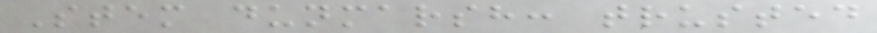Stem dunmarsh: trusted
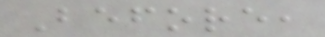Before,
